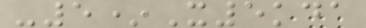-5*X5kda
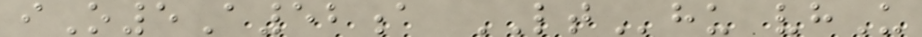iO5A52a LThu vhU
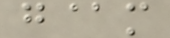g@m
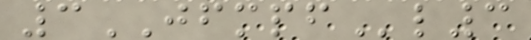3JFMPFl3
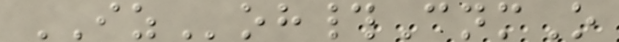IZoh#CnmO
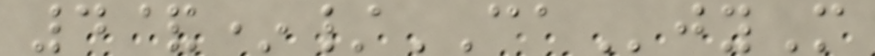4&*/CAjyM
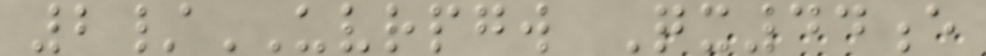2/UVRPGW Qx44e
